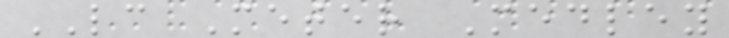LC Meter Medley
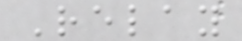Relay
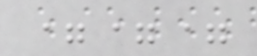===
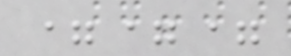===
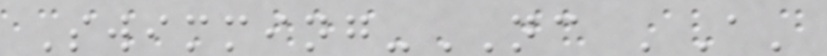Swimming-NC 'A'
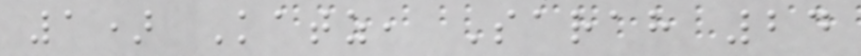1) Katz, Sarah 24
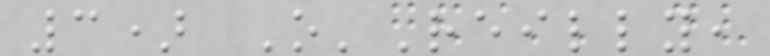3) O'Reilly,
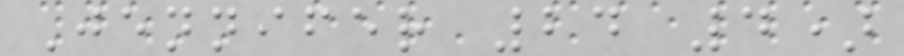Jennifer 24 4)
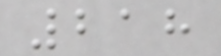218
